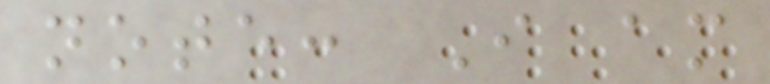note: I am
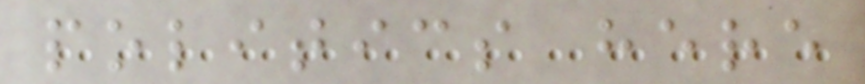politics here
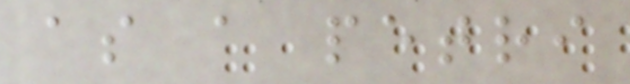as a petri
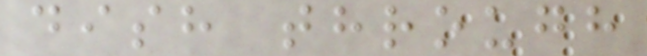dish through
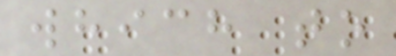which to
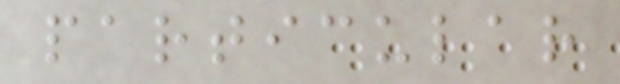particular
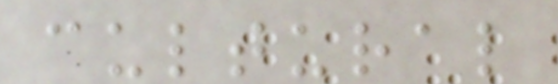cultural
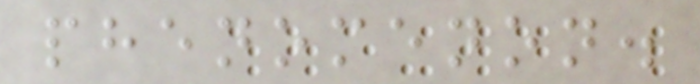phenomenon.
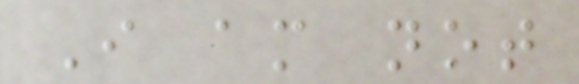I am not
